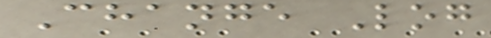Change Log
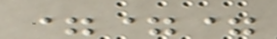===
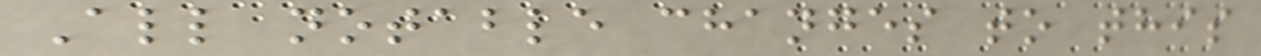All notable changes to this
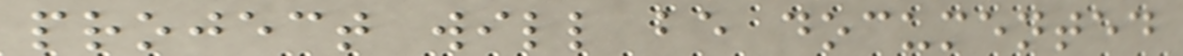project will be documented
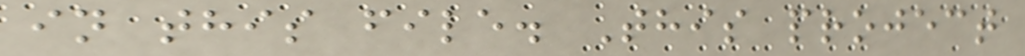in this file. This project
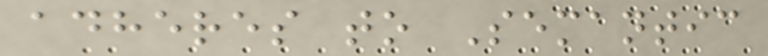adheres to Semantic
